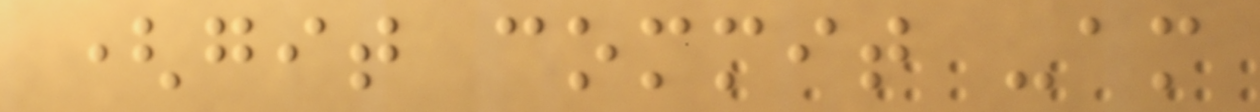(git commit -am
